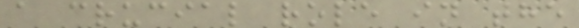a crucial role in the
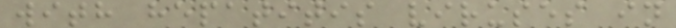with hepatitis viruses in
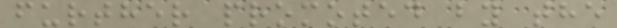further promoted by the
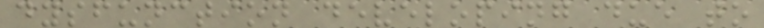dysfunction developing due to
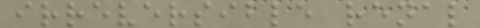irreversible renal
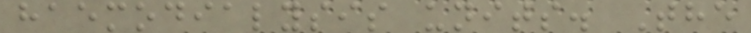haemodialysis units. The
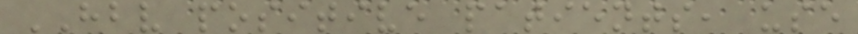HBV positive patients, use
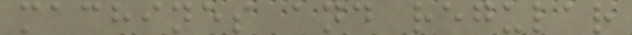machines and regular
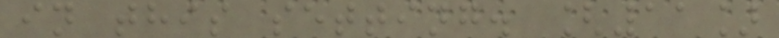in this setting. [11]
